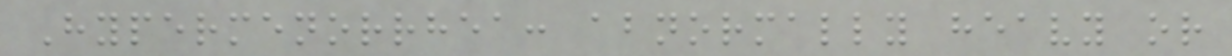Hypermenorrhea: abnormally heavy or
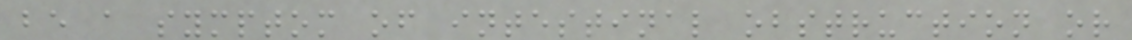be a symptom of intestinal obstruction or
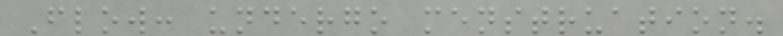Flow: undergo menstruation.
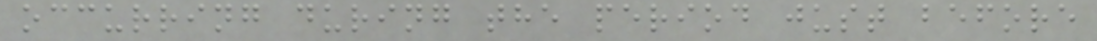occurring during the period just before
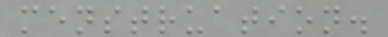menstruation.
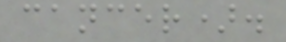cancer).
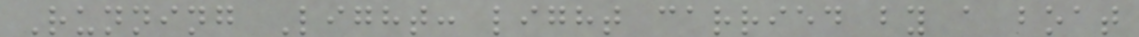Running Light: light carried by a boat
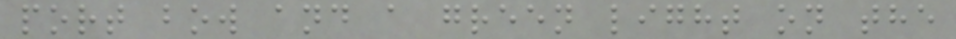port bow and a green light on the
